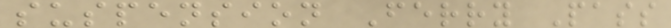suspension Ferry Pass
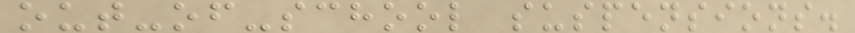out-of-school suspensions.
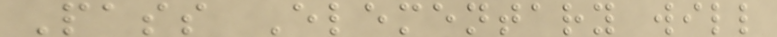Pass Elementary will
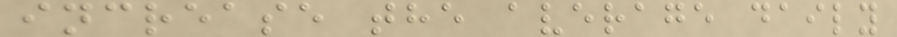increase the average daily
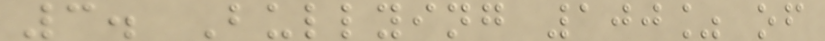3. Bullying 100% of
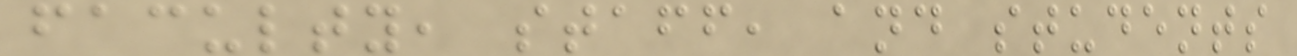faculty, staff, and students
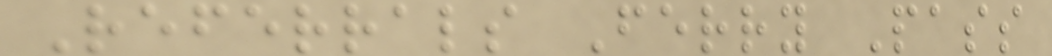Referrals Ferry Pass
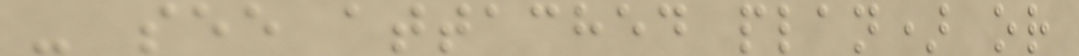- see attached plan) or
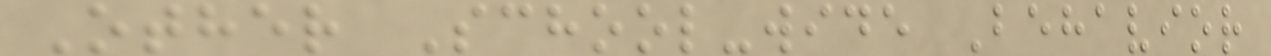Other School-wide Behavior
